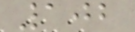102
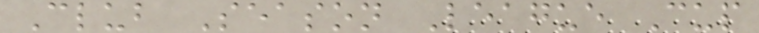Club Season League Cup
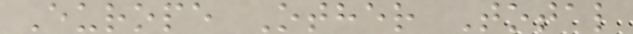Europe Other Total
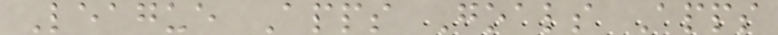League Apps Goals Apps
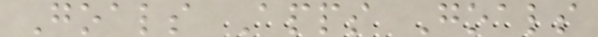Goals Apps Goals
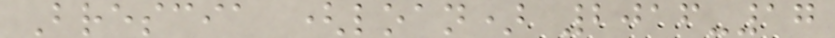Brescia (loan) 2016-17
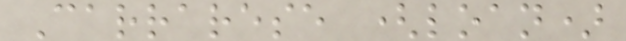Carrarese (loan)
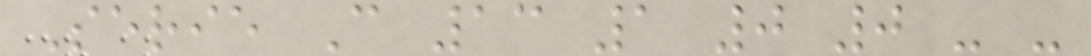Serie C 13 1 0 0 - -
